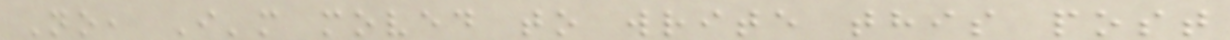No, I'm moved to write this post
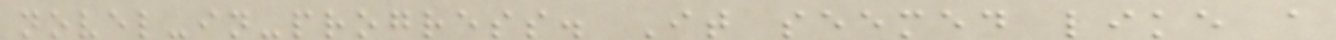novel-in-progress. It seemed like a
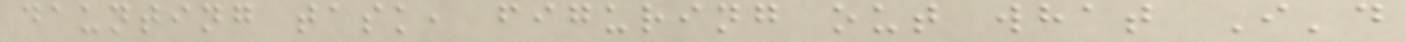daunting task, figuring out what I'd
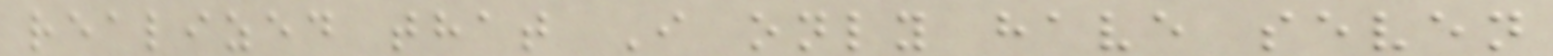realized that I only have seven
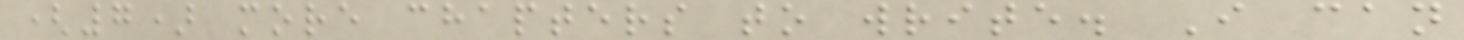(7) more chapters to write. I can
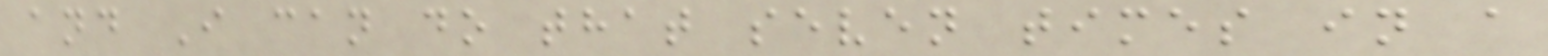and I can do that seven times in a
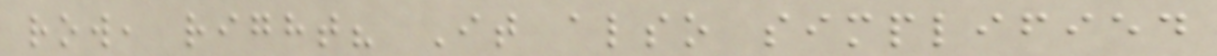row, right? It also simplified
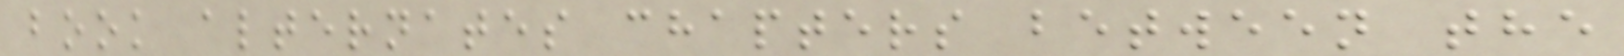book alternates chapters between the
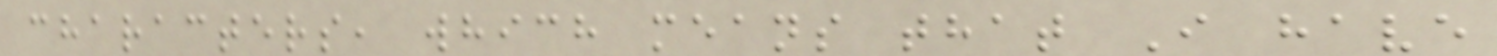characters, which means that I have
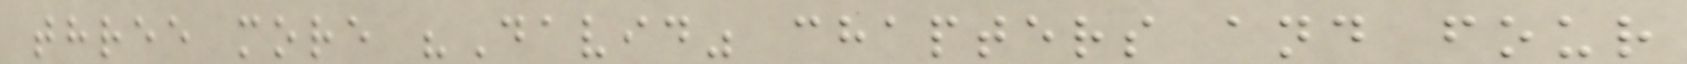three more "David" chapters and four
